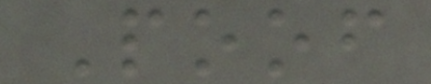Poof
